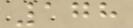178
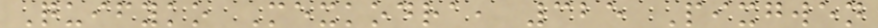Quifyko Mexkodra, 325 Pixgwen
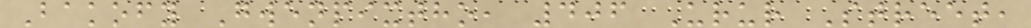Bakofy Gwenpixtho, 406 Urur Street,
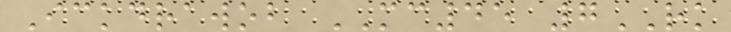Ickdrawob MC45 7RK
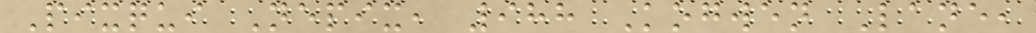Pixqui Nepix, 988 Kogwen Lane,
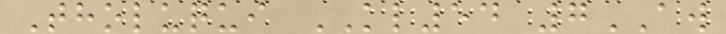Tholuqui KL54 7AW
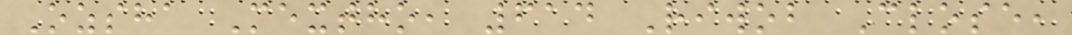Ozsha Mextho, 614 Riwob Close,
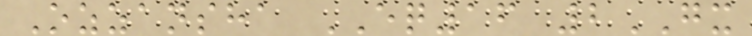Ozzansha EQ16 2GX
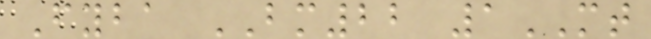Fyba BM22 1MT
